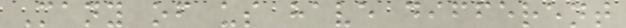Many of us have different
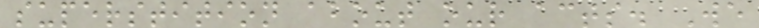superstition about our acts. We
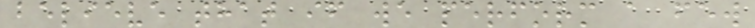believe that if we perform a few
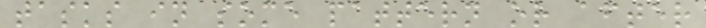tasks in some pattern or after
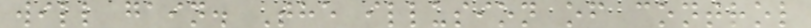will gain. The illusion of control
